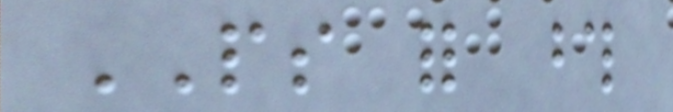PS for those
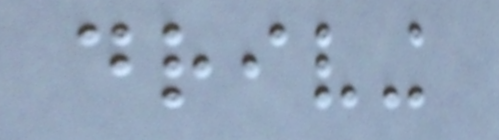driving
